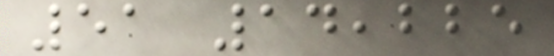51 14,225
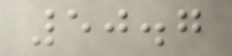50.7
